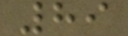89
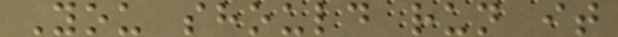You should run it
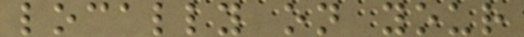locally on your
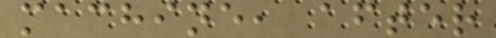machine, after
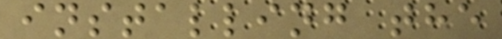installing the
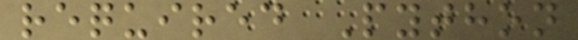required Python
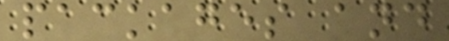packages and
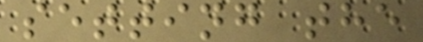setting the
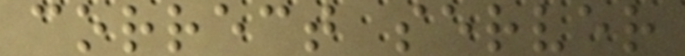correct server
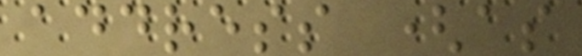address (as
